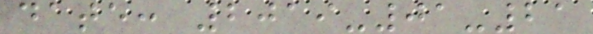date: 2019-01-21
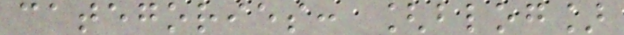categories: [blog]
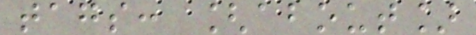tags: [about]
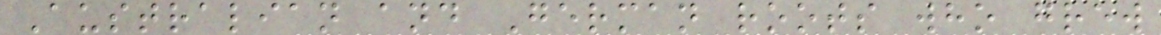Australian and German roots who grew
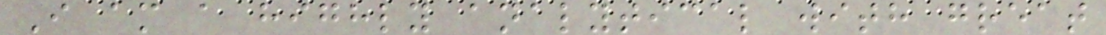I am a highly analytical with great
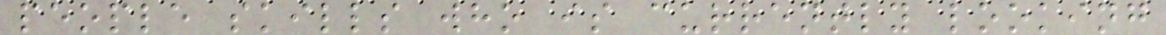people skills who is currently looking
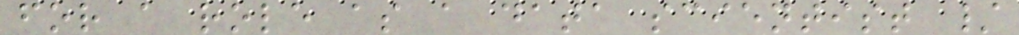for a role as a data scientist /
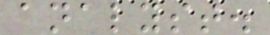analyst.
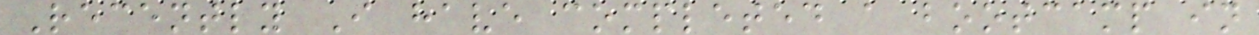Recently I have completed a bootcamp in
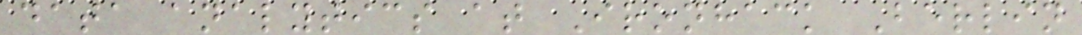data analytics at Ironhack Berlin
